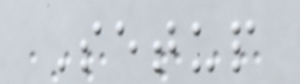Setup
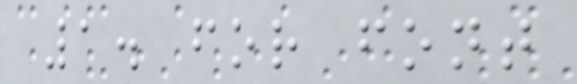1. for font
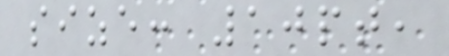size: 10pt,
